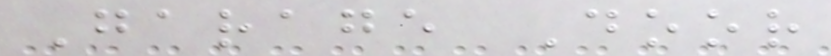Garage Door
